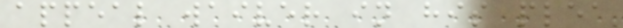appeal waiver in his plea
